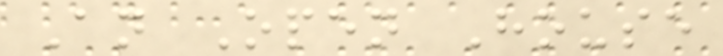An Open House
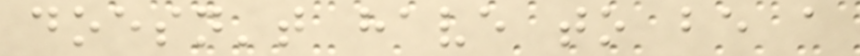doesn't have to be a
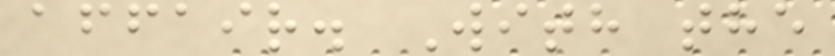affair. With the
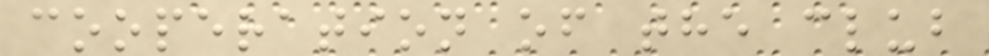cooperation of the club
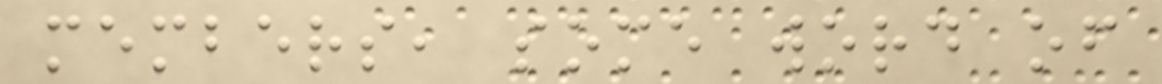members, some word of
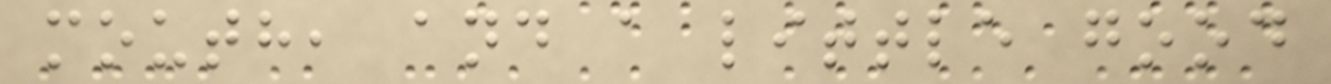mouth, and a little good
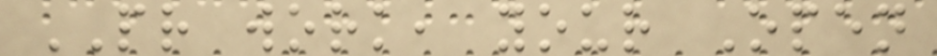PR work, your Open
